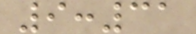9:31
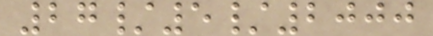27/5/2000
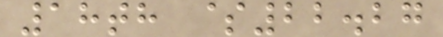18th $22.27
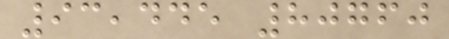93,445 80760
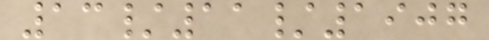13/11/1907
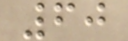60
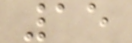15
